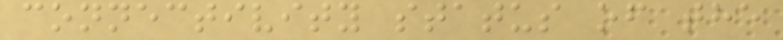connectivity status of the
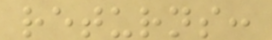returns:
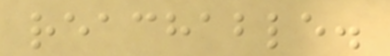reachable.
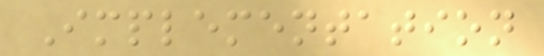Implementation
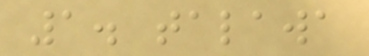1. talawa
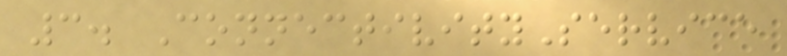3. ConnectivityService
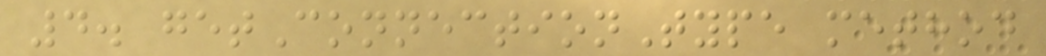4. getConnectionType method
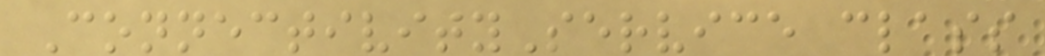ConnectivityService class
